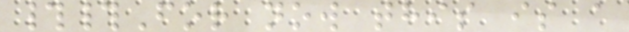##For now this is a
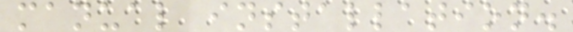manual installation.
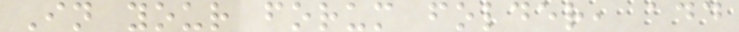In your forum folder, add
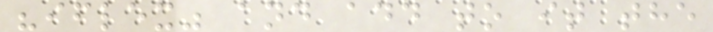"iflex" and add to it the
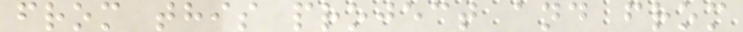from this project and from
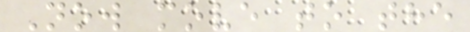Now move to the
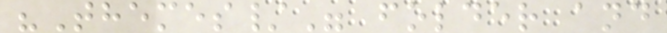"Themes/" folder and
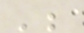';
